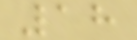18
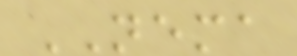NEMA
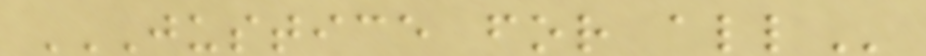JUSTICE FOR ALL
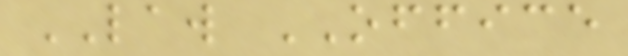LAW OFFICE
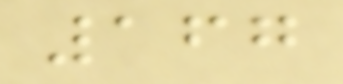167
